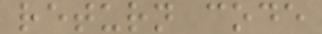return code
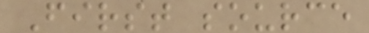First source
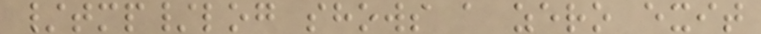/tmp/log shows a zero exit
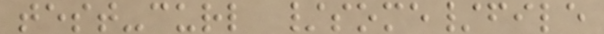test-curl /some/file
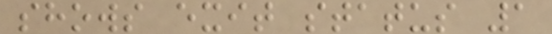shows exit status 1
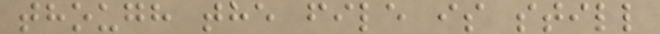though the file is still
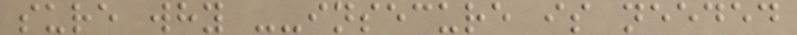sure why --insecure is needed
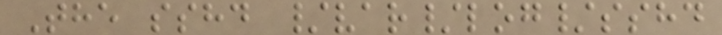The sshd /var/log/sshd
